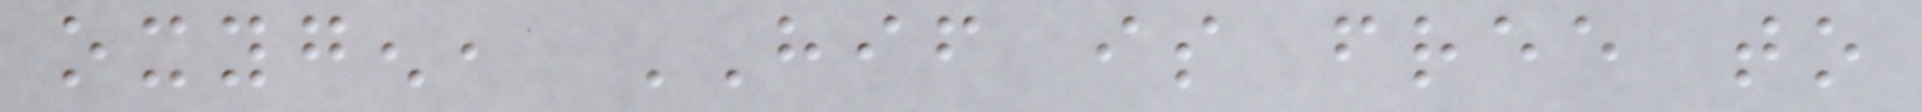oxygen, HIF is free to
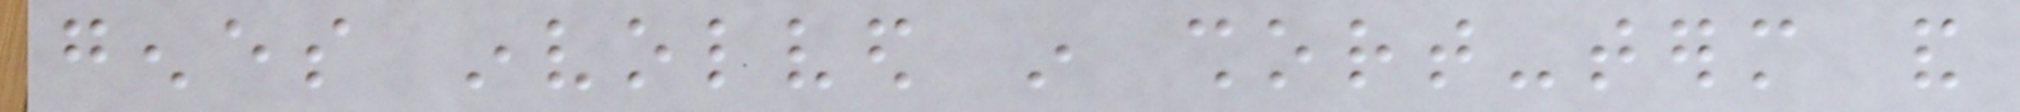genes involved in short-term and
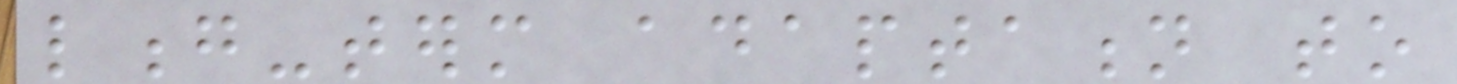long-term adaptation to
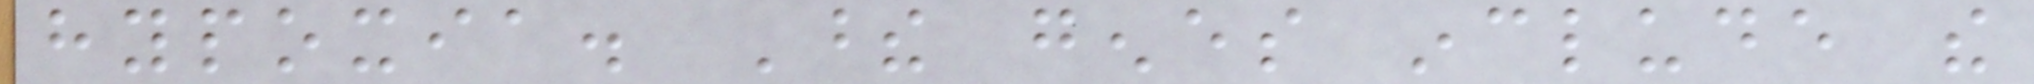hypoxia. These genes include the
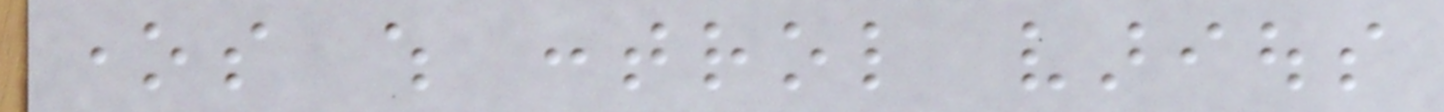ones which control various
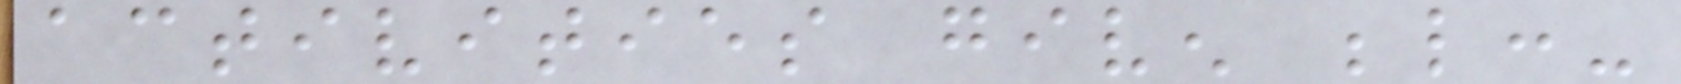activities given below:-
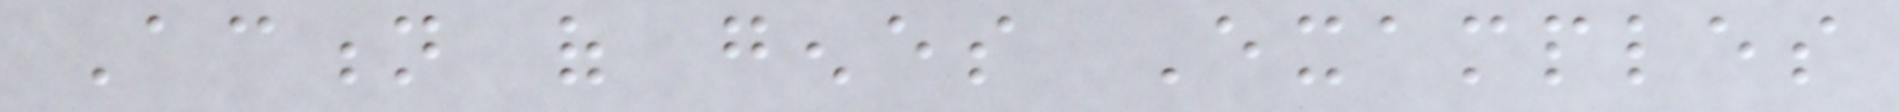Action of genes Examples
